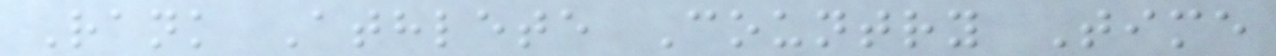Rank Athlete Country Time
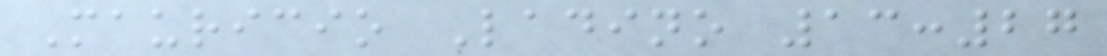Mauricio Ladino 13:27
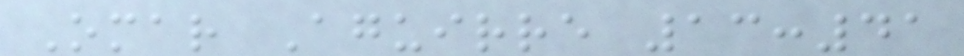Omar Aguirre 13:41
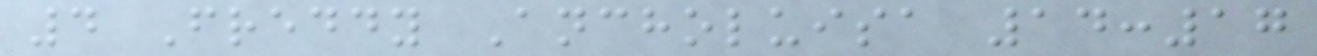4 Freddy Ancholuisa 14:17
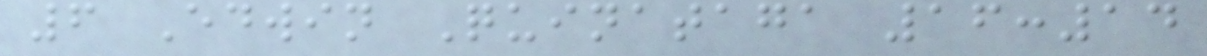6 Edwin Quinataga 16:14
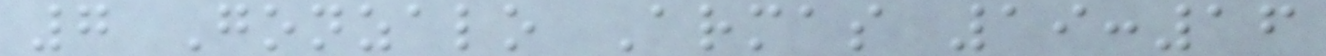7 Gonzalo Armas 19:16
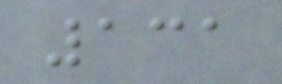131
